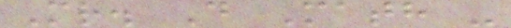Mr. D Math -
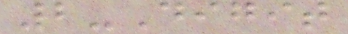2-Digit
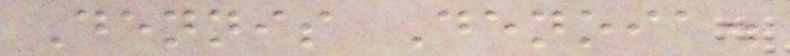Dennis Denoia.
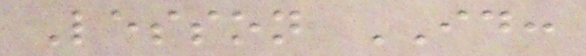Lesson ID:
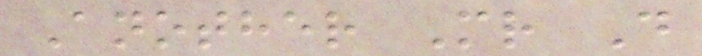Another Mr D
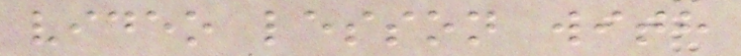video lesson with
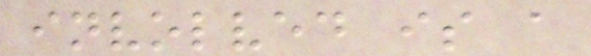involved is a
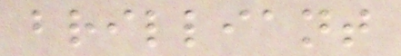brilliant
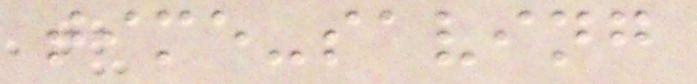time-saving
